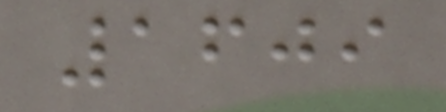1609
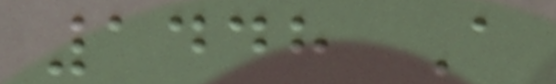1448 A
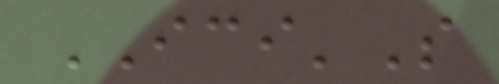ICI'S
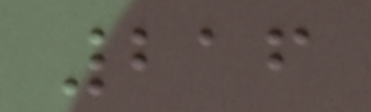216
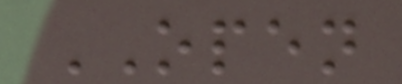OPEN
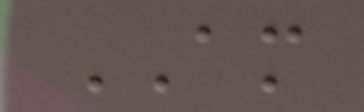AM
